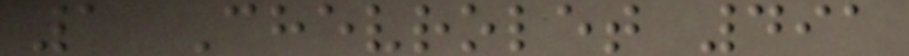1 Chevrolet 491
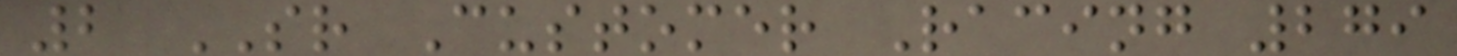2 SR Customer Racing 279
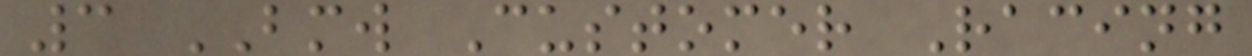3 BMW Customer Racing
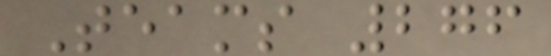Teams 276
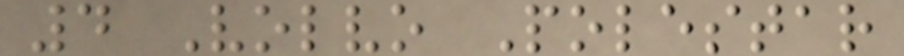4 Volvo Polestar
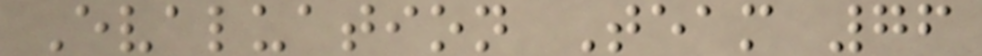Evaluation Team 76
